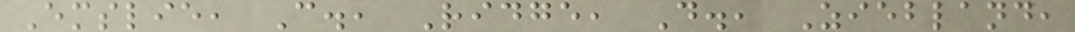Emslie, C., Ridge, D., Ziebland,
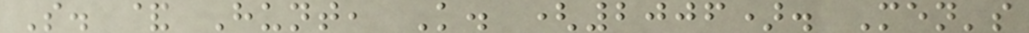S. & Hunt, K. (2006). Men's
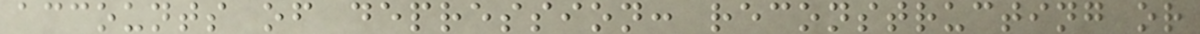accounts of depression: reconstructing or
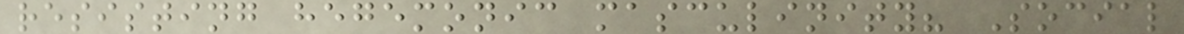resisting hegemonic masculinity? Social
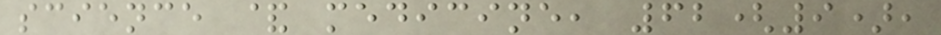science & medicine, 62(9),
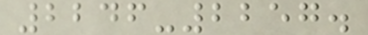2246-2257.
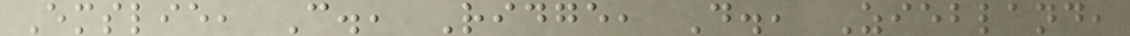Emslie, C., Ridge, D., Ziebland,
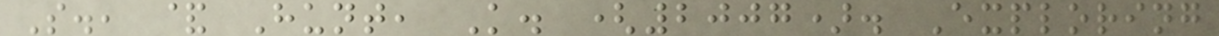S., & Hunt, K. (2007). Exploring
